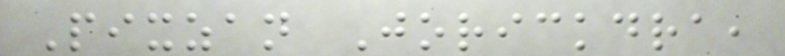Pixzan Jorickdra,
